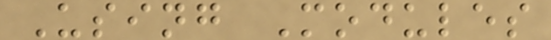Using Modules
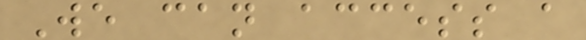We can access a
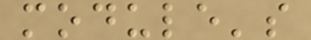module's
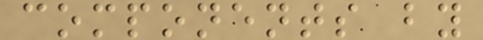components by
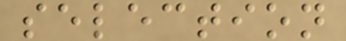selection
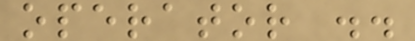operator ..
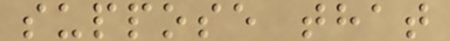suppose that
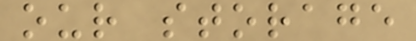our storage
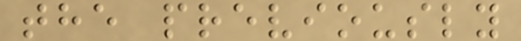the previously
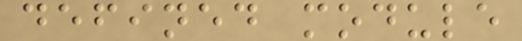defined module
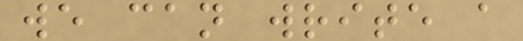we can write a
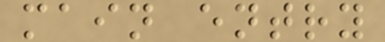main entry
